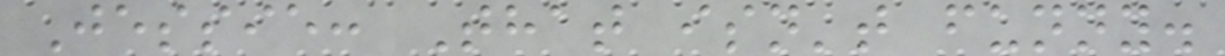Jessie: That isn't funny.
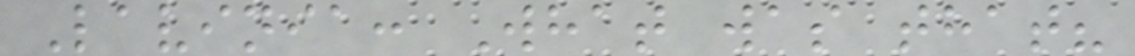Lavinia: What was that?
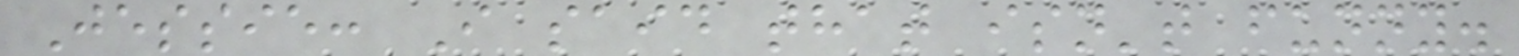Jessie: I said that isn't funny.
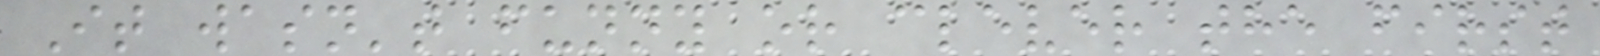It wasn't funny or clever the first
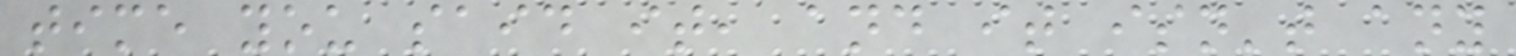time you said it, and it isn't any
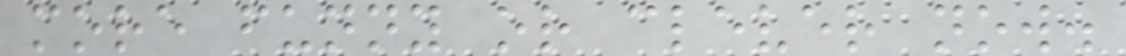more funny or clever now.
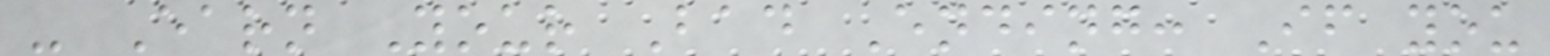- Earn Your Bad Ending: If you
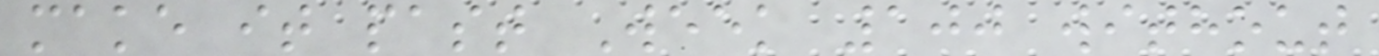make it past Week 100 without
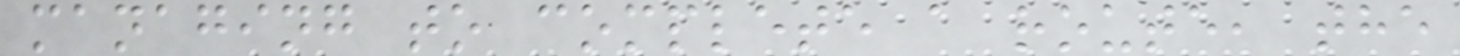managing to complete a route, the
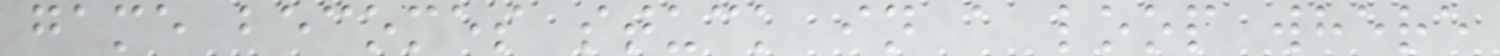game becomes stuck in a loop where
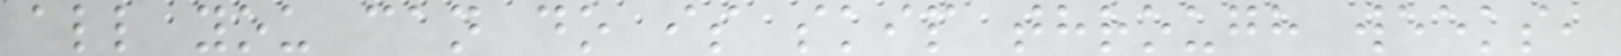all you can do is skip through weeks,
